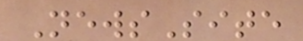NewsSite
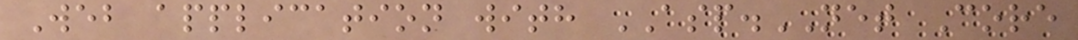Web application with ASP.NET Core
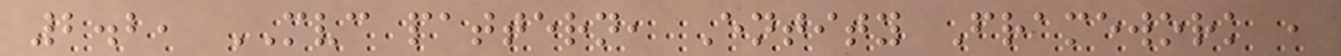2.2, MVC pattern, Entity Framework ,
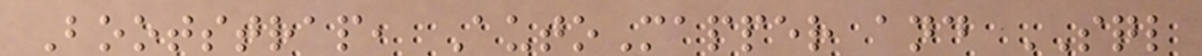Bootstrap, AutoMapper and SQL
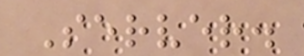Server.
